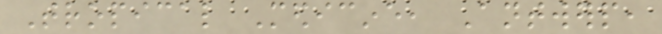Tropical Medicine, Antwerp,
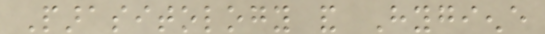Parasitology and Hygiene
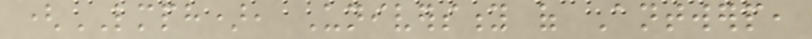(LMPH), University of Antwerp,
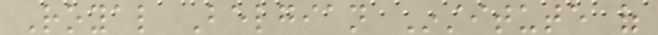Royal Belgian Institute of
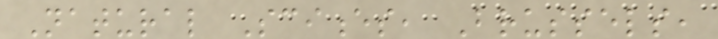Natural Sciences, Brussels,
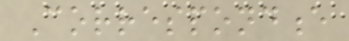Correspondence
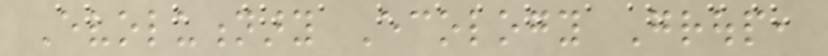Evolutionary Ecology Group,
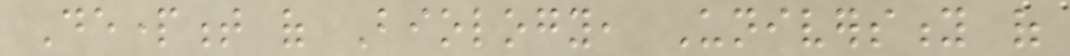Department of Biology, University of
